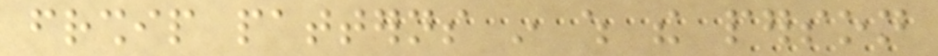friendship patterns in which the person
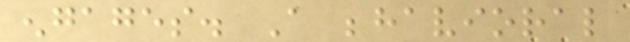engages. A behavioral
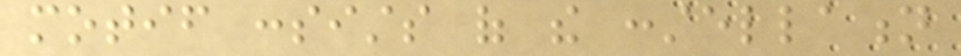motif consists of the constellation
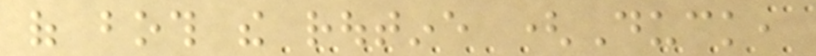of both the routine (Duck,
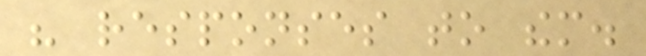his responses to them.
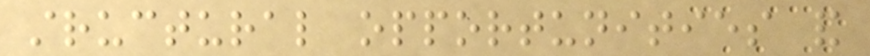structural opportunities and
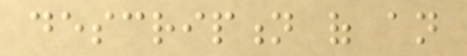description of an
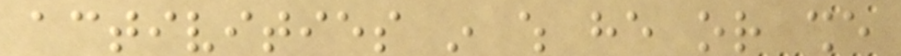activities in which he or she
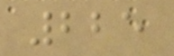225
